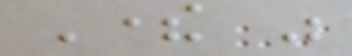There was
